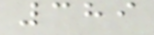389
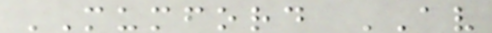MUMFORD AV
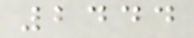2444
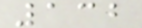132
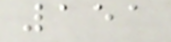151
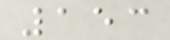153
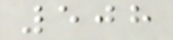508
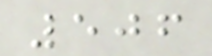506
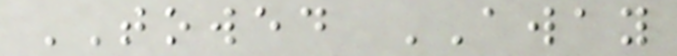TOWED AWAY
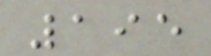195
